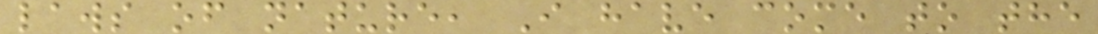laws of nature, I have come to the
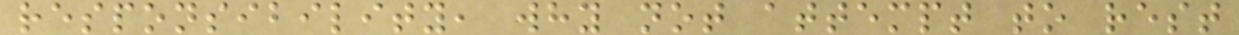responsibility, why not attempt to rest
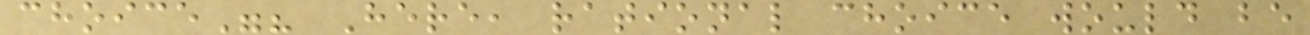choice"? Here, rational choice would be
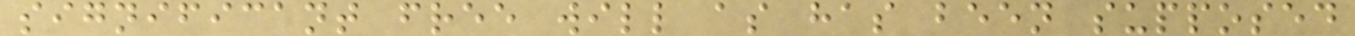significant free will as has been supposed
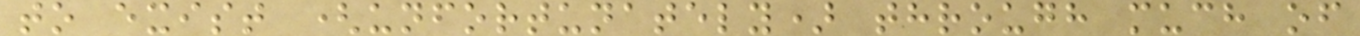to exist (unfortunately) through much of
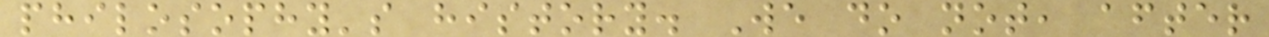philosophy's history. We do not, after
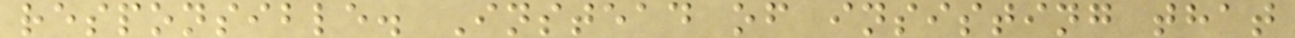responsible. Instead of insisting that
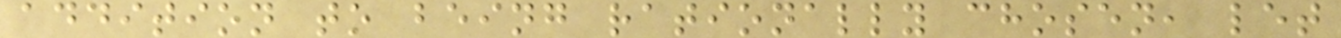addition to being rationally chosen, let
